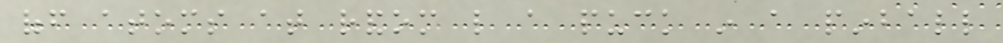off atoms at random like a puck in a pinball
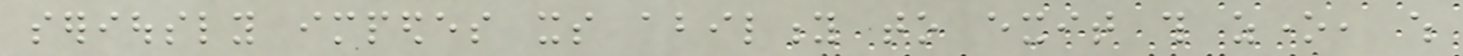seriously impedes its ability to exit this zone, which
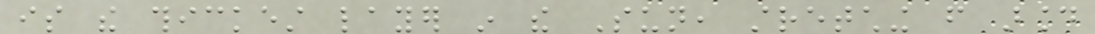is the thickest layer in the Sun, stretching from around
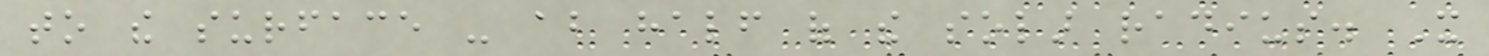to the surface - about half of the solar radius. It
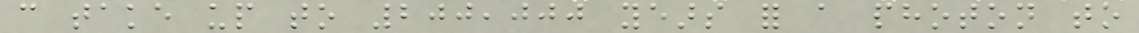can take up to 200,000 years for a photon to
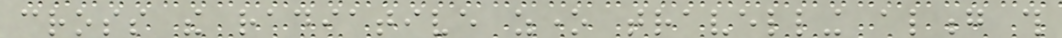cross the radiative zone travelling along this
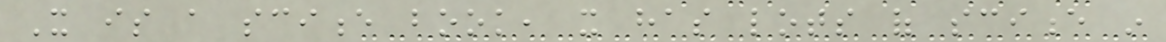It is a science book, it has lots of science in
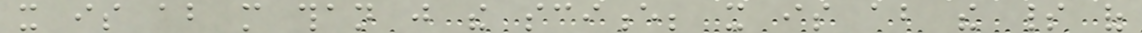it is about more than just the science; it is about the spirit of
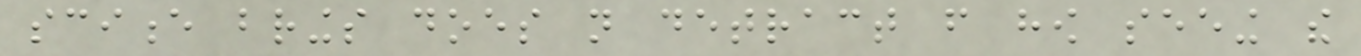science brings does not detract from how seeing the
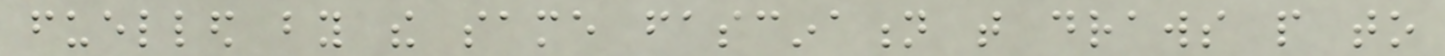fuelled by the same fascination that draws people to
